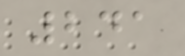241
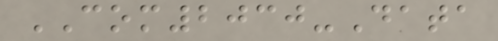COM2030-Data
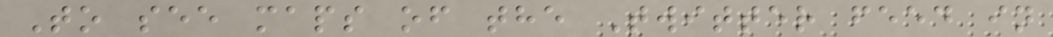To see maps of the Twitter feed in
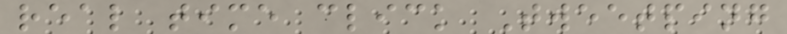real time click Tweetping
